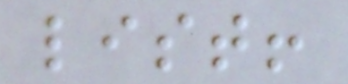list!
